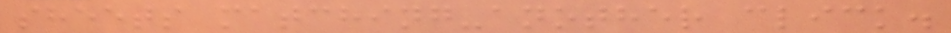sheets matching-another click.
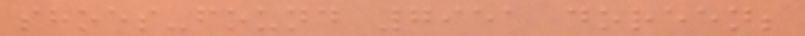shoes-found 7951 doreen;
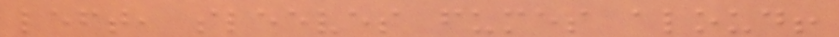left, sleeves fumes aloud!
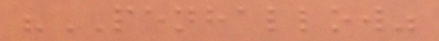"PENHALLOW"
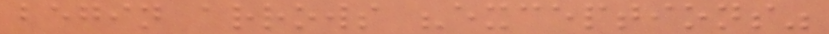begin arrows "exceptions"
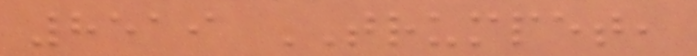8519 TRUMPET,
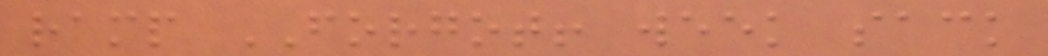ramp FORGOT! week sack
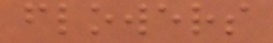flowers
